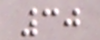30
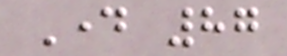Day 87
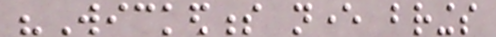"Wickedness never brings
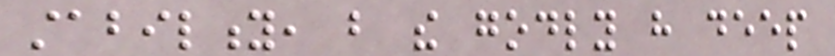stability, but the godly have deep
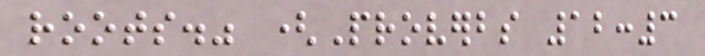roots." (Proverbs 12:3
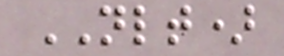NLT)
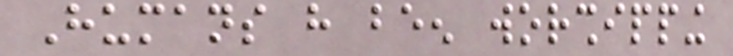Humans have been worshipping
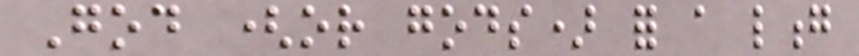God (or gods) for a long
